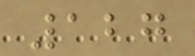127
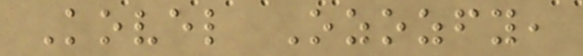Kovel Ozozfy,
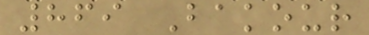869 Bakour
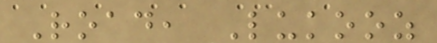Road, Lukooz
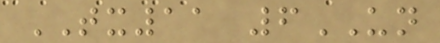TX11 6UN
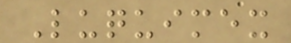Luquimex
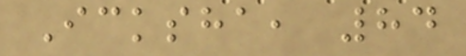Icksha, 84
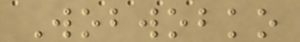Wobwobko
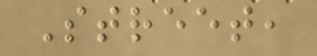Street,
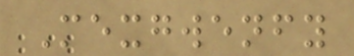Mexgwenfy
